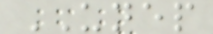UNEP
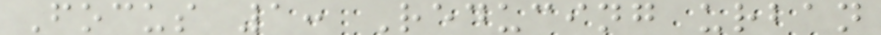Focus 1: Reducing urban
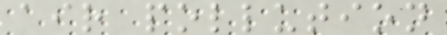air pollution
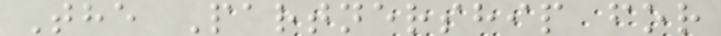The Partnership for
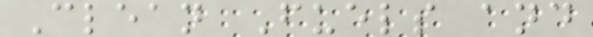Clean Fuels and
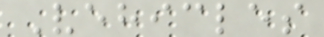Vehicles
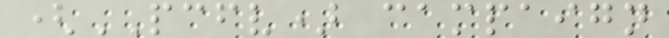(PCFV) campaign
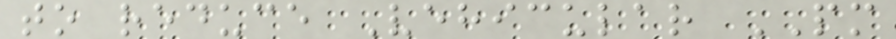to reduce Vehicular PM
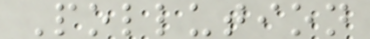Pollution
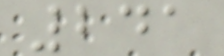241
